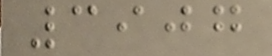3907
